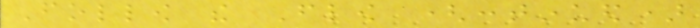Follow the Flow (continued)
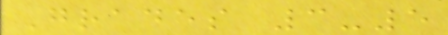Grades 3-5
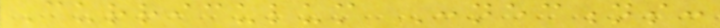Curriculum Connections:
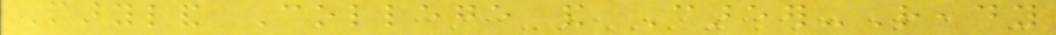Maryland College and Career-Ready
